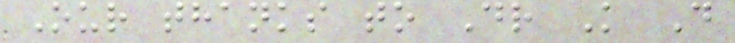Our thanks to Dr K D
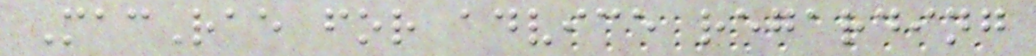MacRae for advice regarding
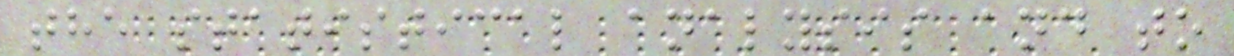the statistical analysis and to
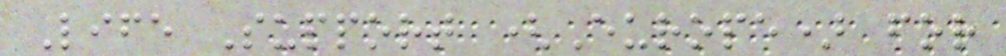Life Support (Europe) for
